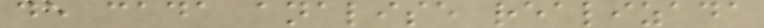de cada analise realizada
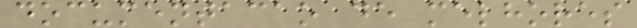documentacao de melhores
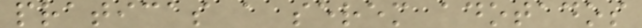praticas a serem adotados
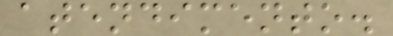atendimento.
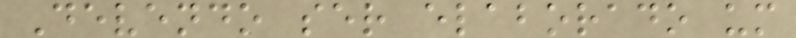Devendo ser elaborado um
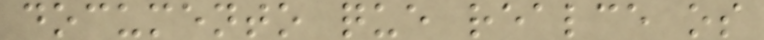documento que realce os
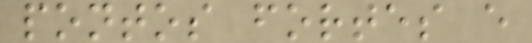pontos fortes e
